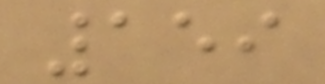159
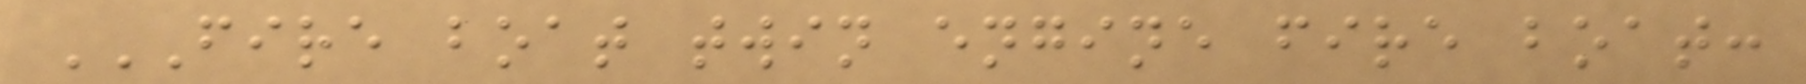FIRE BOAT TWIN ENGINE FIRE BOAT:
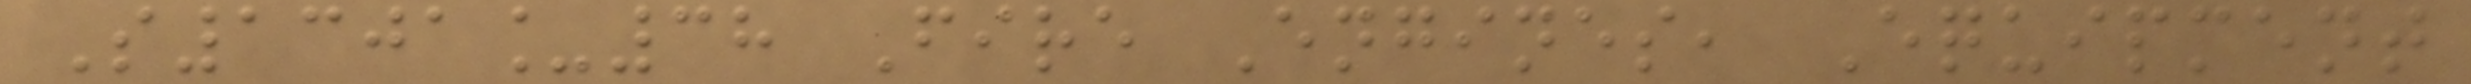S1301_38 Fire Engines, Equipment
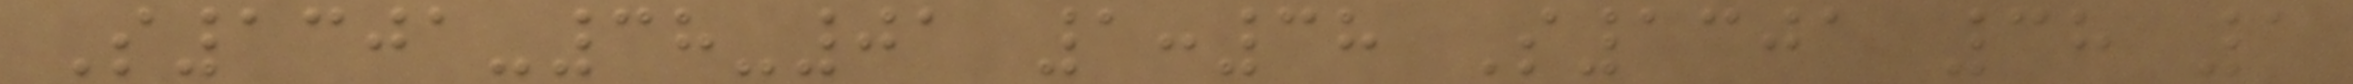S1301-38-01 1:38 S1301 38 1
